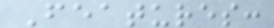Features:
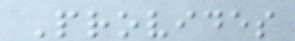Provides
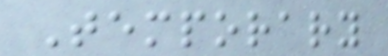Temporary
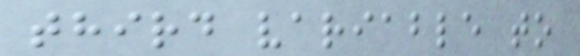third variable to
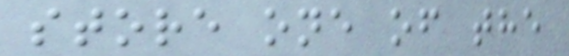store one of the
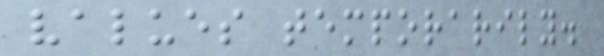values temporarily.
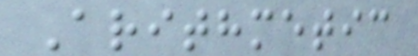Arithmetic
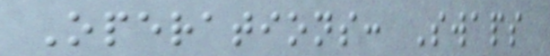Operations: Swaps
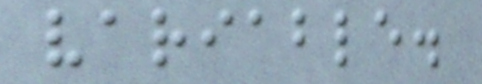variable.
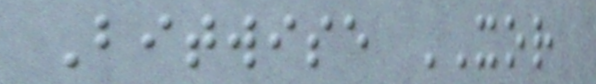Bitwise XOR
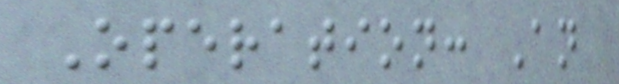Operation: An
